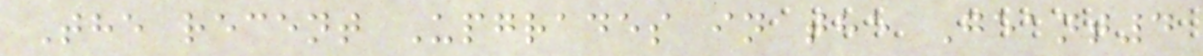The recent Upgrades in the Geant4
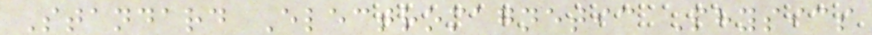Standard Electromagnetic Physics
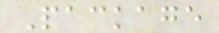Package
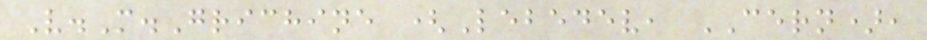V.M.Grichine (Lebedev, CERN),
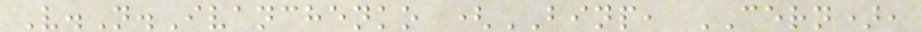V.N.Ivanchenko (BINP, CERN),
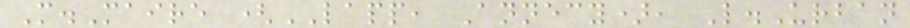M.Maire (LAPP, Annecy), L.Urban
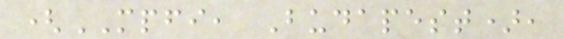(MPFI, Budapest),
